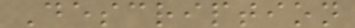Description
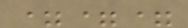===
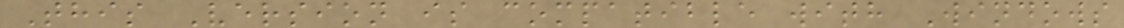This Version is compatible with Windows
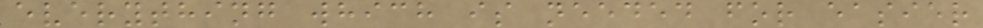everything which is needed for easier
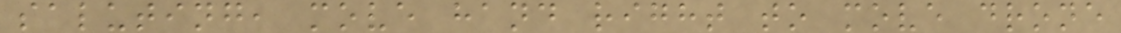saluting, move hand right to move drone
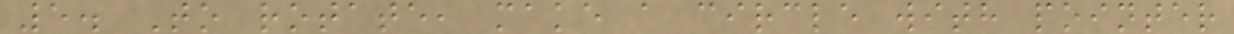5. To rotate, make a circle with pointer
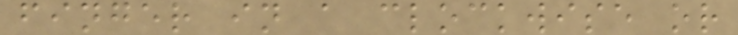finger in a clockwise or
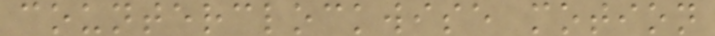counterclockwise motion
